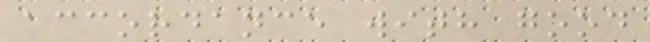accordance with good
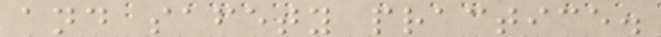and safety practice.
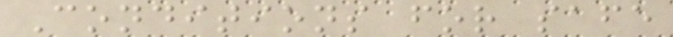Conditions for safe
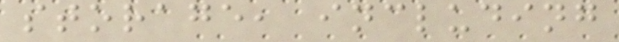storage, including
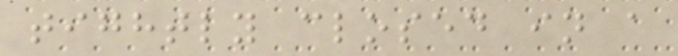tightly closed in a
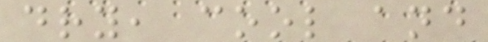dry, cool and
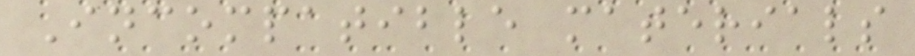Incompatible materials
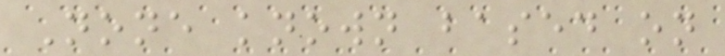None known based on
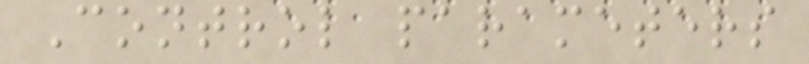Control parameters
